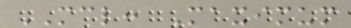MCL: Maximum
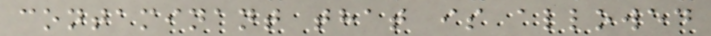contaminant that is allowed
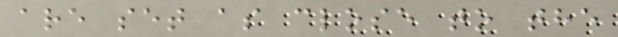are set as close to the
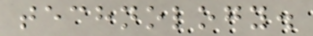technology.
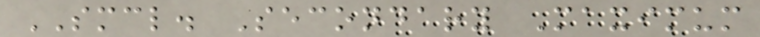SMCL. Secondary Maximum
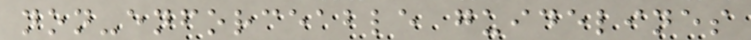non-enforceable guidelines
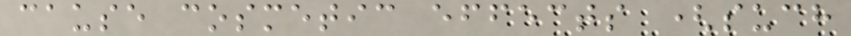cause cosmetic effects (such
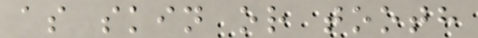as skin or tooth
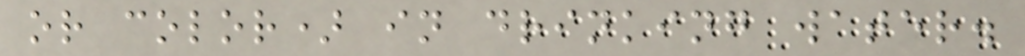or color) in drinking water.
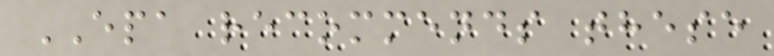EPA recommends these
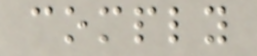comply
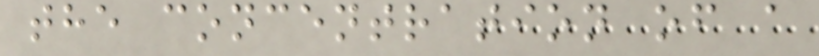the concentration of a
